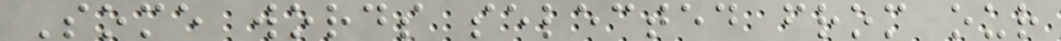Some words selected from our
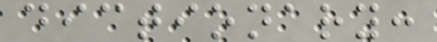dictionary:
